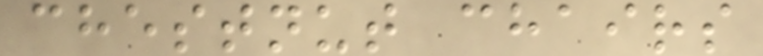chestnut chairs
